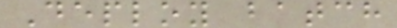Deploy batch
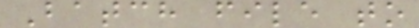Batch file to
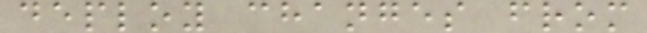deploy changes from
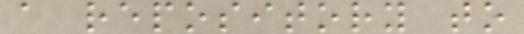a repository to
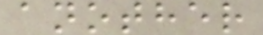another
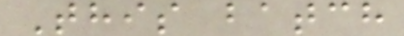This batch
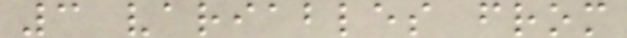3 variables from
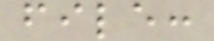file:
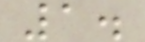1.
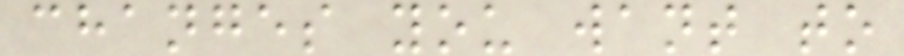changes you want to
